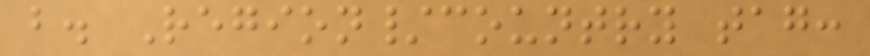b. Region/country tag:
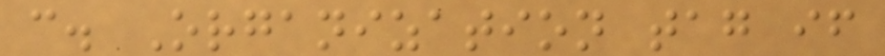c. Organization tag if
